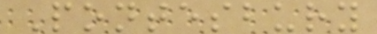Pontesbury
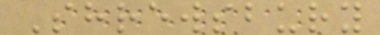Shrewsbury
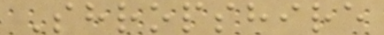Shropshire
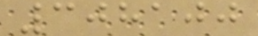308100
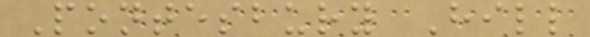Pontesbury Hill
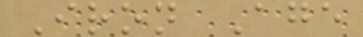Iron Age
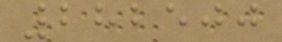282500
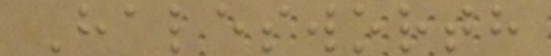Halesworth
